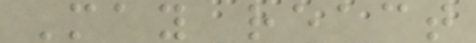May react
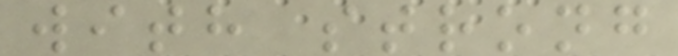with strong
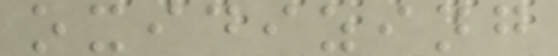oxidizing
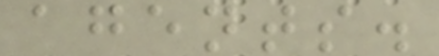agents.
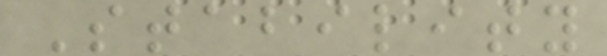Stability
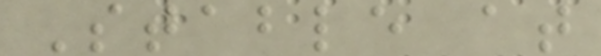Stable at
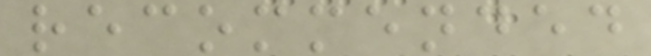recommended
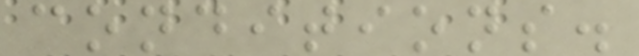conditions.
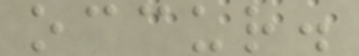occur.
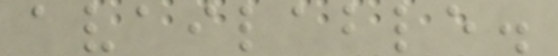available.
